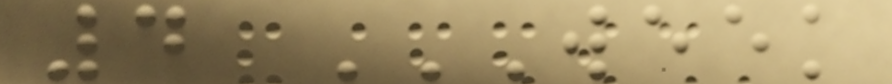4 WEEK
